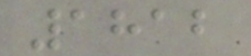1812
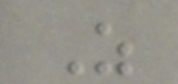Z
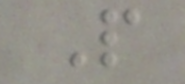P
